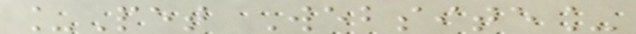_Pet Website_
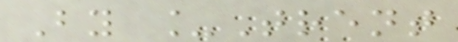By _Trent
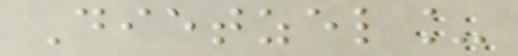Dietzel_
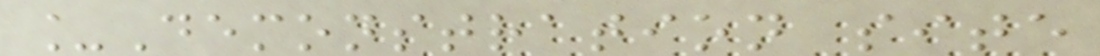_Demonstration site
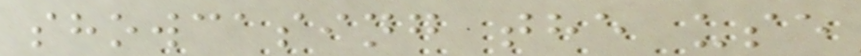showcasing the use
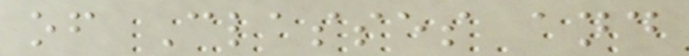of Classes and
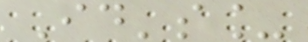Id's_
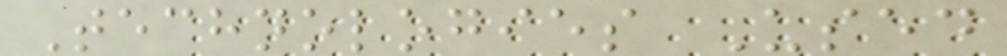Technologies Used
